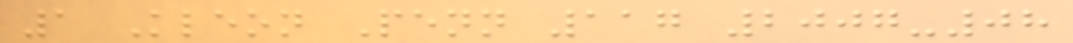1 Kleon Penn 117 2007-08
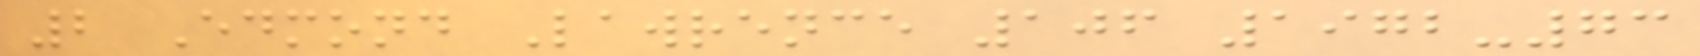2 Edmond Lawrence 106 1972-73
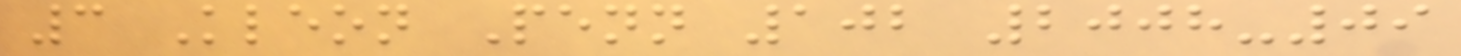3 Kleon Penn 102 2008-09
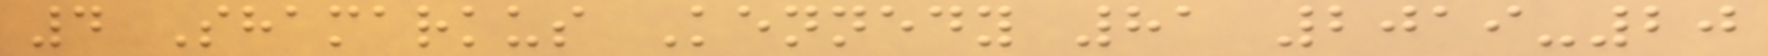4 Shamarkus Kennedy 81 2019-20
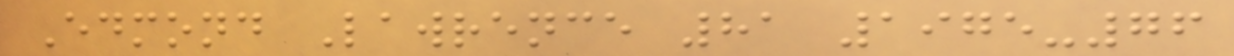Edmond Lawrence 81 1975-76
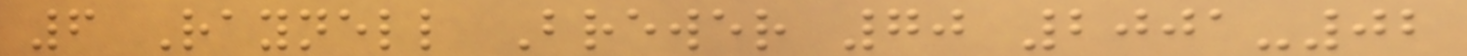6 Raynell Brewer 70 2001-02
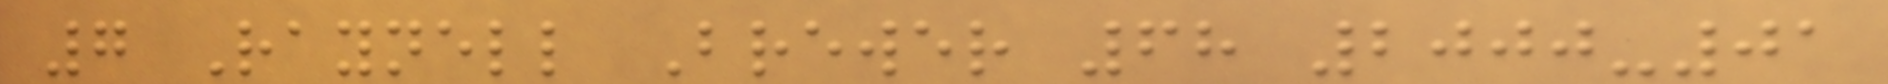7 Raynell Brewer 68 2000-01
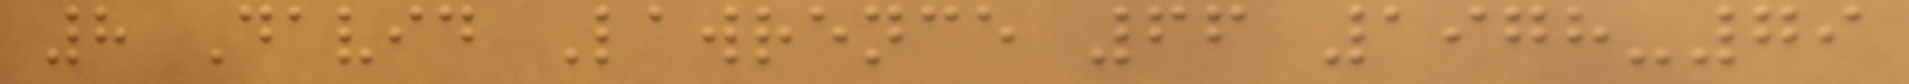8 David Lawrence 66 1978-79
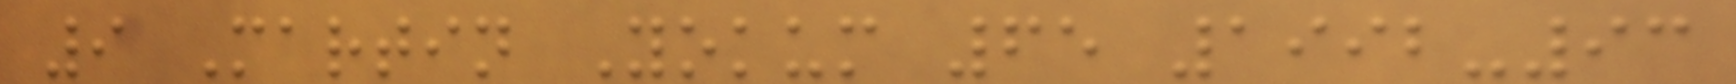9 Martin Yokum 65 1992-93
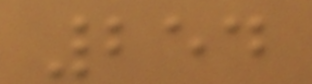254
